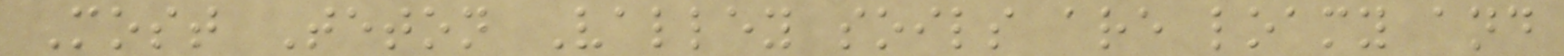Most Teton Valley soils are loamy and
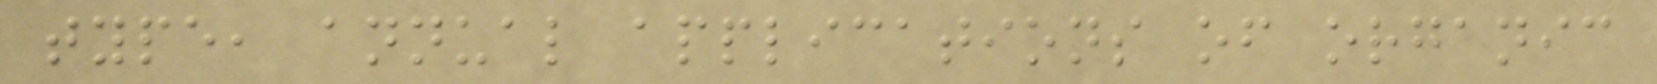type, annual applications of organic
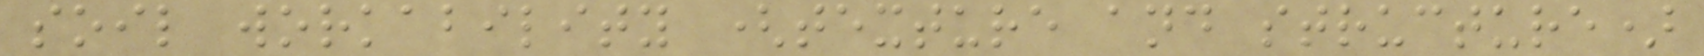soil workability (texture and structure)
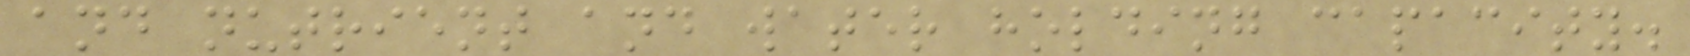and nutrient and water holding capacity.
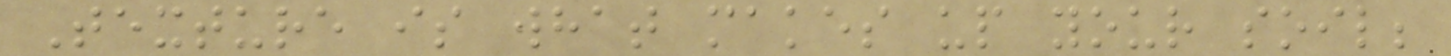Texture is what makes up your soil;
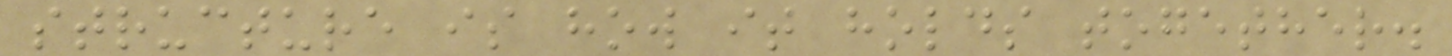structure is how it holds together.
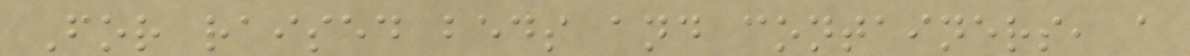For raised beds and containers, a
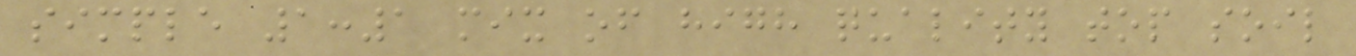simple 1:1 mix of high quality top soil
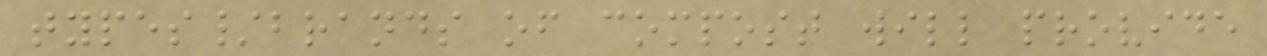types/brands of compost will provide
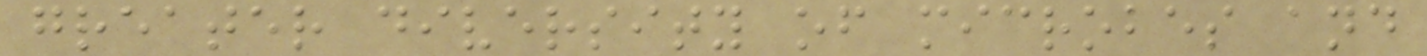greater diversity of microbes and
